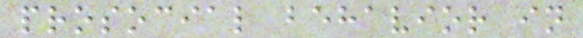prosocial behavior in
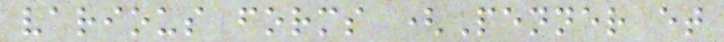various forms (Penner et
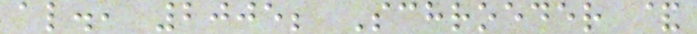al., 2005; Schroeder &
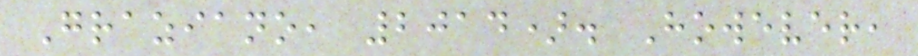Graziano, 2014). However,
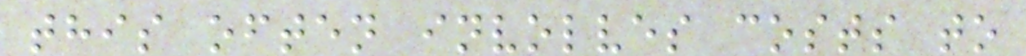this often involves costs to
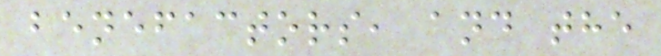benefactors, and the
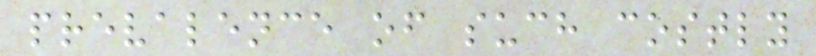prevalence of such costly
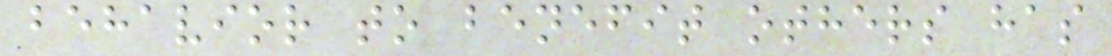behavior to benefit others has
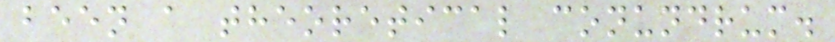been a theoretical conundrum.
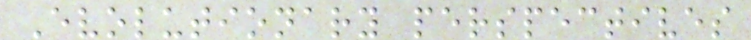Evolutionary perspectives
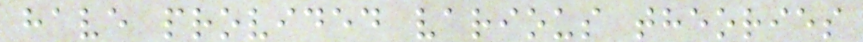have provided various theories
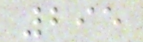295
